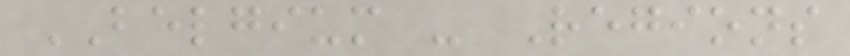BELGIUM - Regions
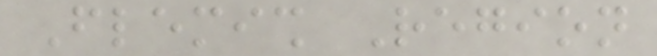Flemish Region
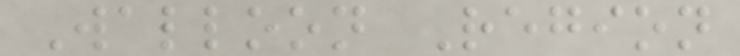Walloon Region
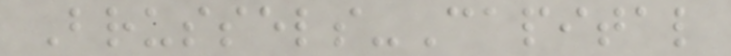Brussels-Capital
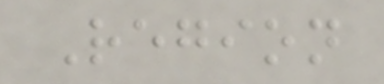Region
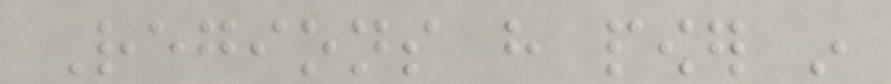Regions have power in
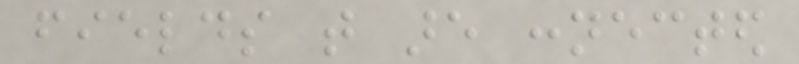fields that are connected
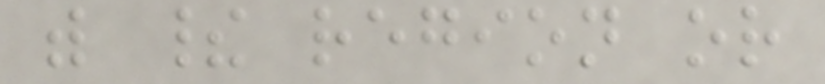with their region or
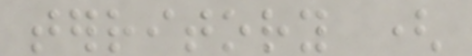territory (
